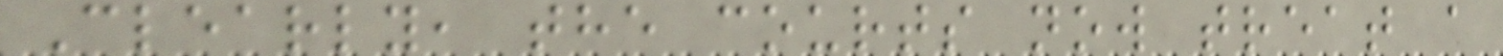Clearly, the courts now treat a
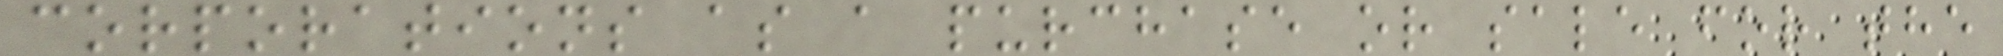corporations as a purchase or sale for the
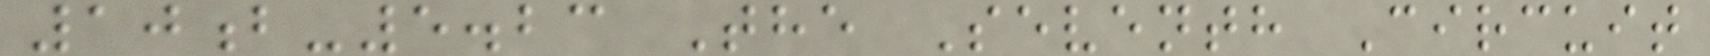10b-5.23 The Seventh Circuit
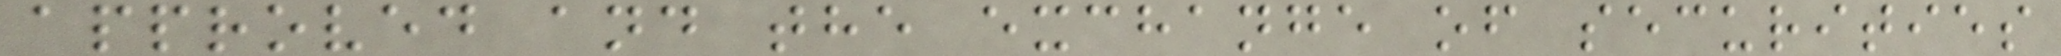approved and the exchange of securities
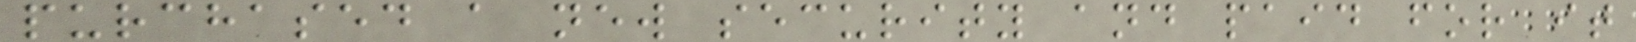purchased a new security and paid for it
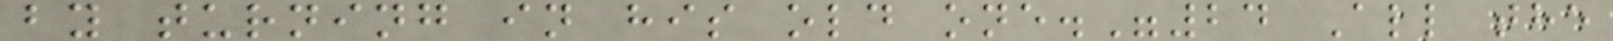by turning in his old one."24 All the
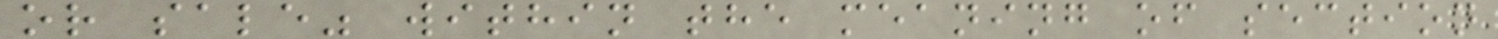or sale" within the meaning of section
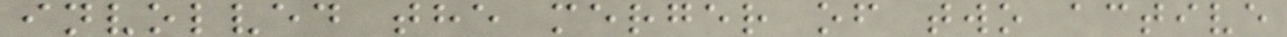involved the merger of two active
